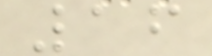16
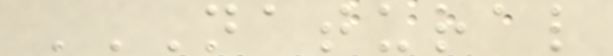NATURAL
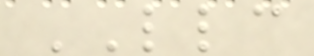LLC
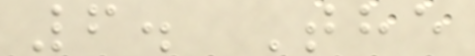6. The
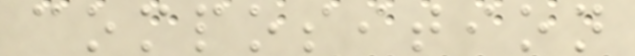composition
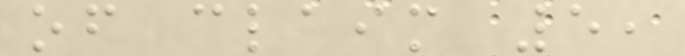of claim 5,
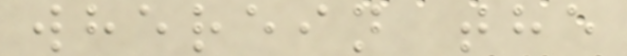wherein the
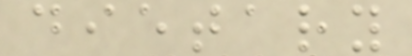dietary
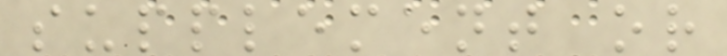supplement or
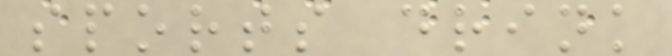sports drink
